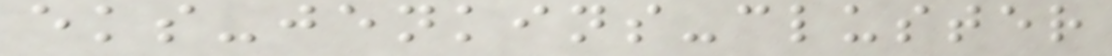eks-jenkins-cluster
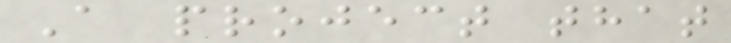A project that
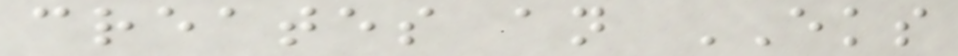creates an EKS
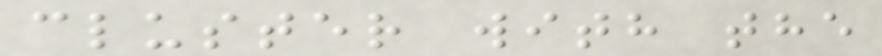cluster with the
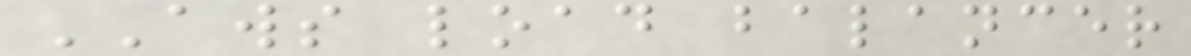AWS load balancer
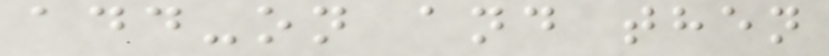add-on and then
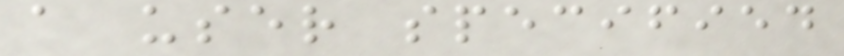a user specified
